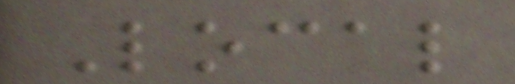Local
